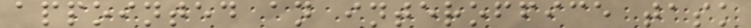appointed an interoffice task
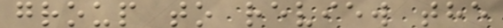group to review the
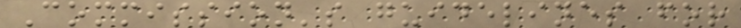Commission's guidelines for
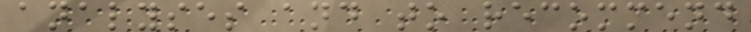analyses and to recommend
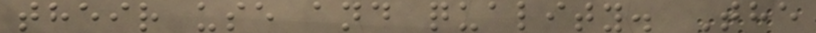their use and quality. The
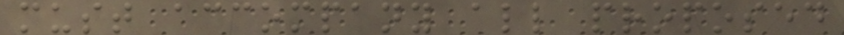must accompany all proposed
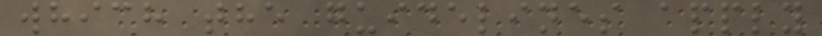which the guidelines apply
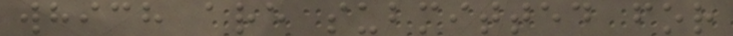which are submitted for
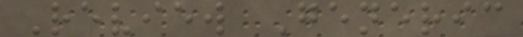Review Generic
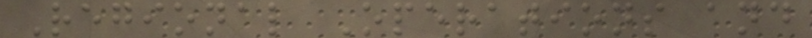Regional Operations and
